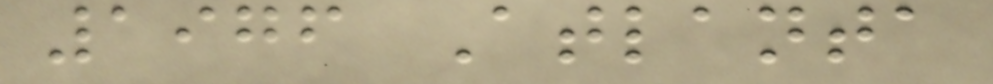1976 Atlanta
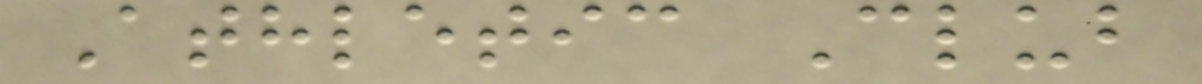Athletic Club
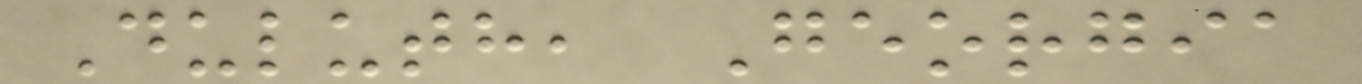Duluth, Georgia
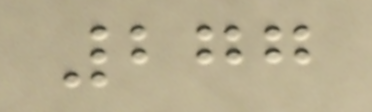277
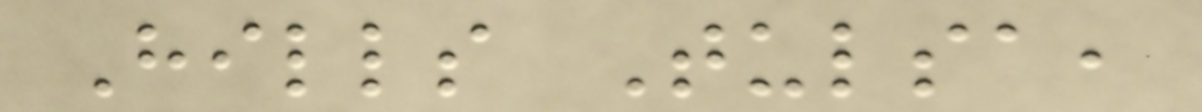Hills Tulsa,
